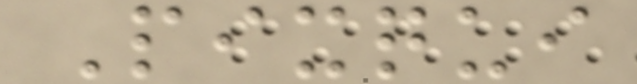Pixqui
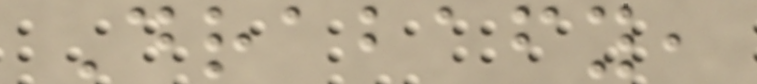Drabafy,
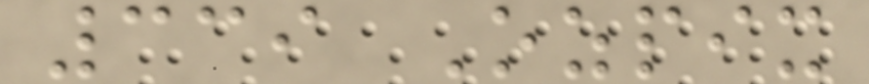339 Ozpix
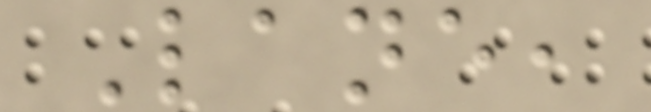Lane,
